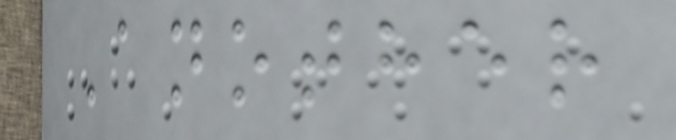Another
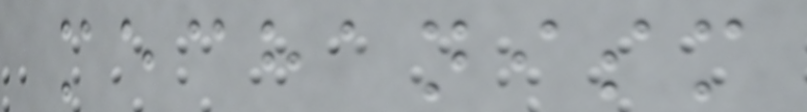mechanism
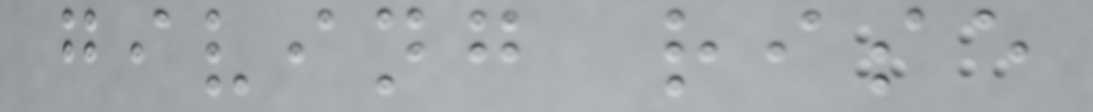giving rise
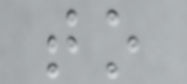to
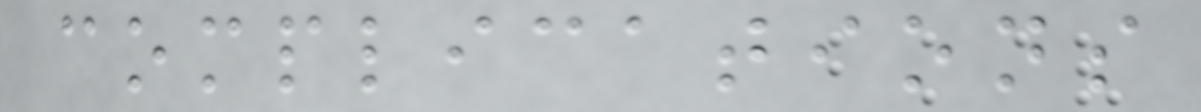complications
